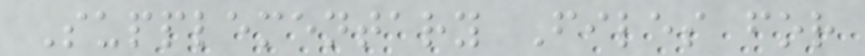Supplementary Files for
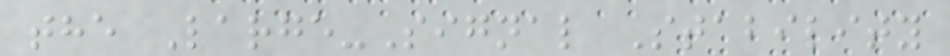the Large-Signal Stability
